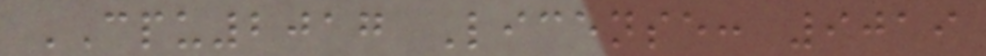CPU2017 License: 9019
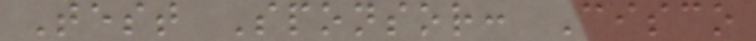Test Sponsor: Cisco
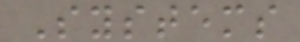Systems
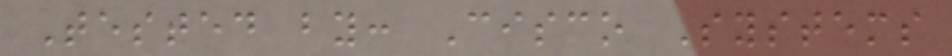Tested by: Cisco Systems
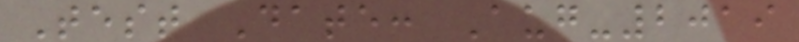Test Date: Aug-2019
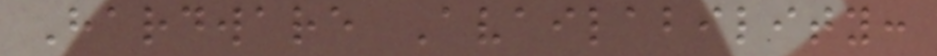Hardware Availability:
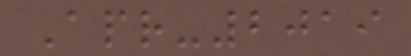Apr-2019
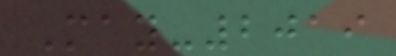May-2019
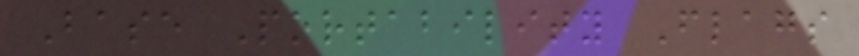Base Portability Flags
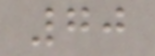70
